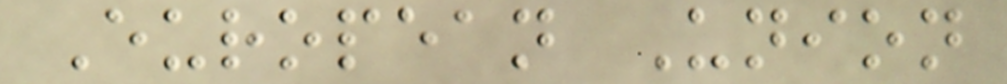European Union
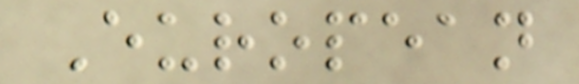European
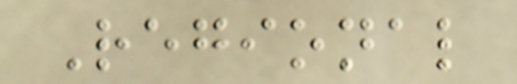Regional
